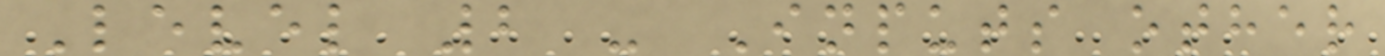Level 2 - Inputs other
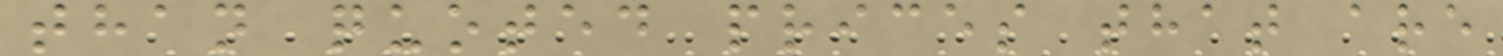than quoted prices that are
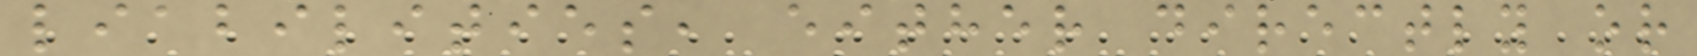liabilities, either directly or
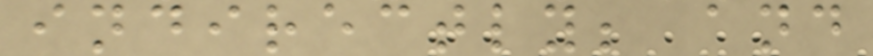indirectly; and
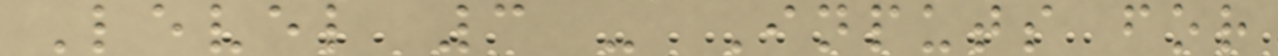Level 3 - Inputs for
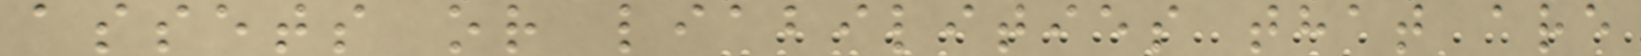assets or liabilities that are
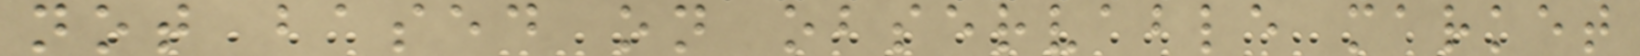not based on observable market
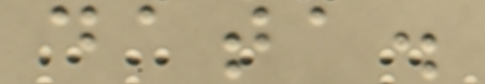data.
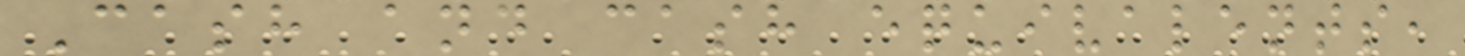Cash and cash equivalents,
